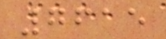7615
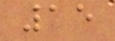15
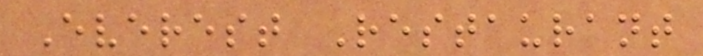Everest Restaurant
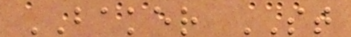BAKER ST
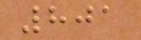801
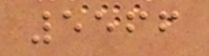5566
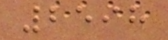2598
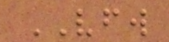VFW
